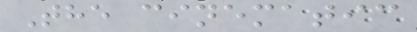The cinematic
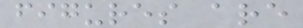figures are
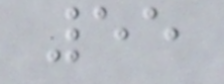55
